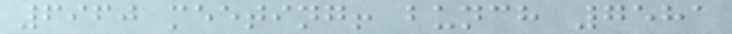6960 meeting! bunch 7581
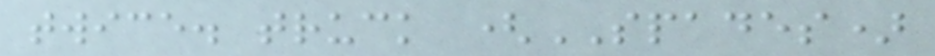twice. truck (SPADES)
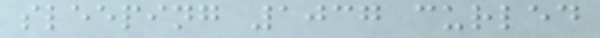sleeping 1037 curled
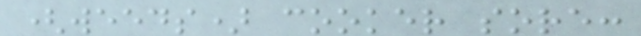(weeds) cooker sore:
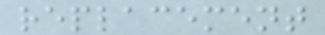replacement
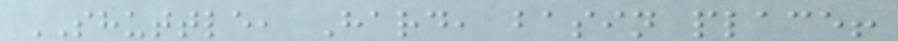SHUTTLE, Hard, basin place!
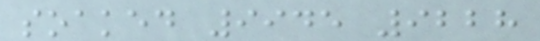soaked 9945 9228
